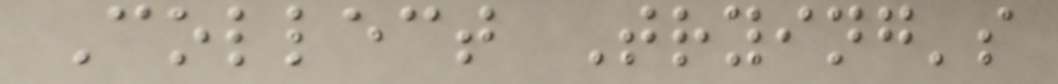Collect Trying's
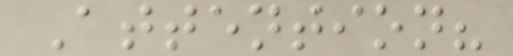Attention?
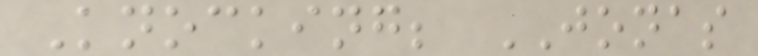Knocking; JONAS
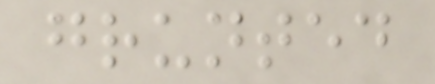grunted
